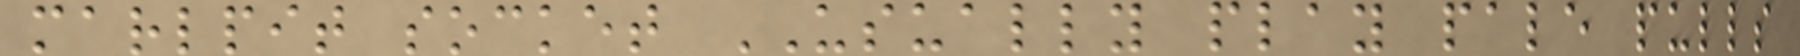marlpit socket USUALLY play pale pulls
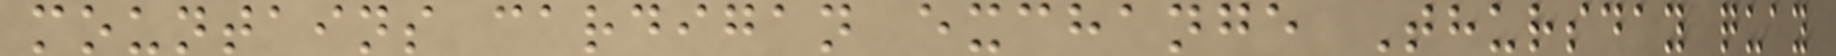mountains cardigan exchange Thursday quay
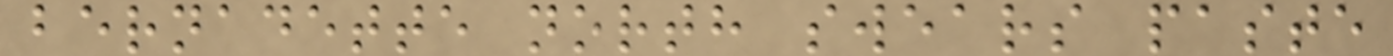bernadette north swears paste
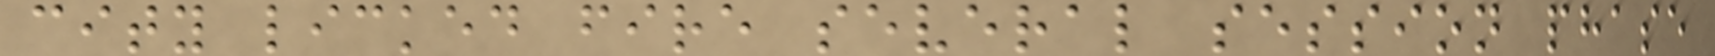city licked fire several session phase
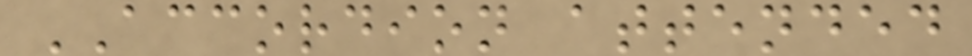ACCORDION attended
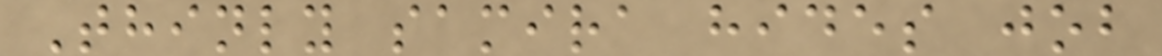Thinly samira hides job
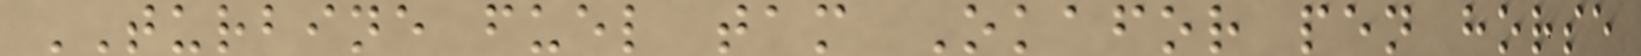TURBINE fuel tam Okafor pen horse
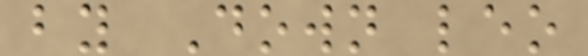by Down leo
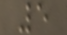5
